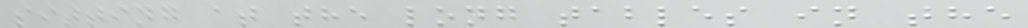sitting at the long tables in the
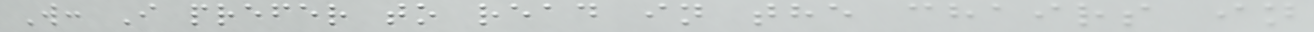W: I prefer to read in the chairs in
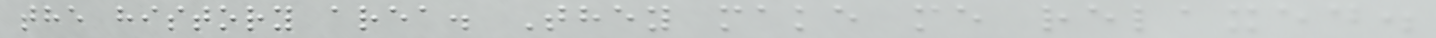the history area. They make me relaxed.
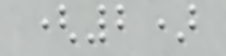(2)
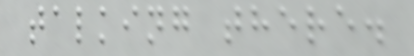talking there.
